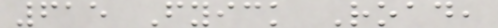615 Fyick Road,
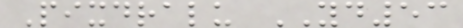Pixdralu YD53
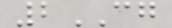2CG
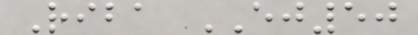Riba EJ50
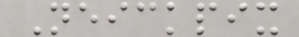Neickpix
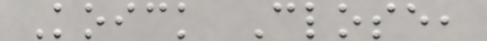Koick Close,
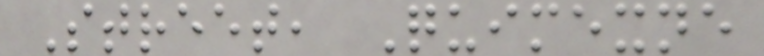Street, Quimexne
